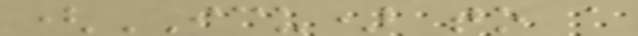(ICU) to a
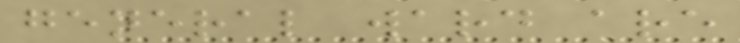general ward are
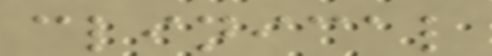clinical
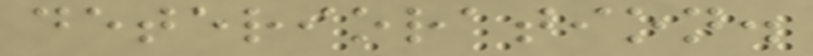deterioration.
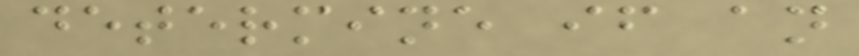determine if an
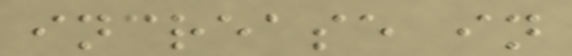increase in
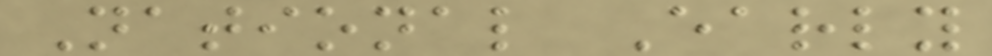National Early
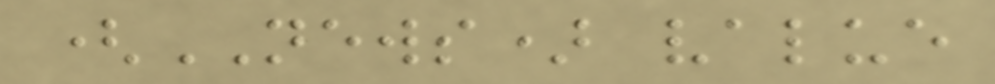(NEWS) value
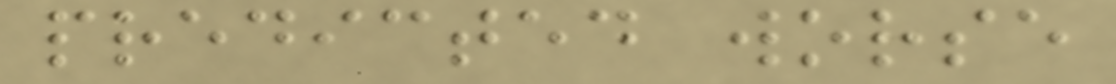predicted worse
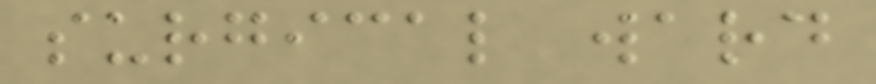surgical ward
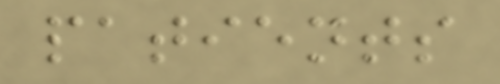patients
